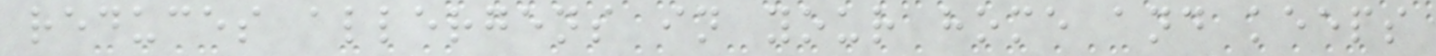reduces allergens in your home and keeps
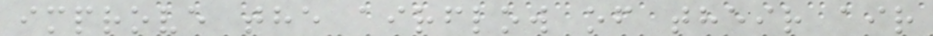improve the airflow of their air
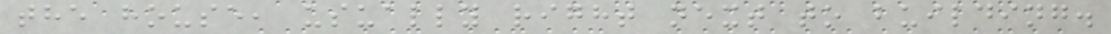the house, usually right next to building.
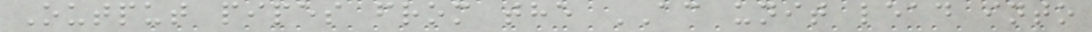Output pipes from the AC unit lead into
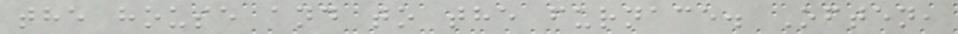the house and to the furnace. Often,
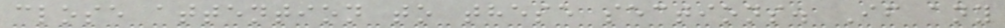close attention to these sections. If any
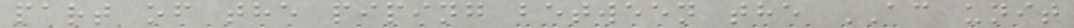part of the piping between the AC unit
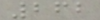262
